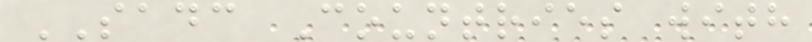SADC Countries with
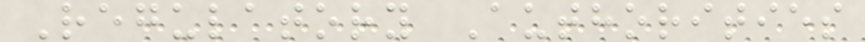Regulatory Authorities
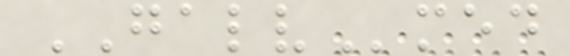GALVmed
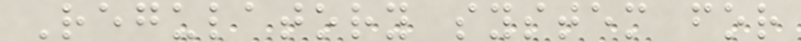Regulatory system for
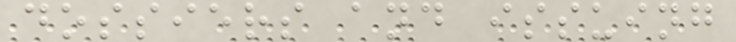dossiers and issuing
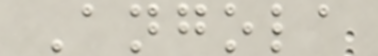Angola
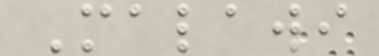Malawi
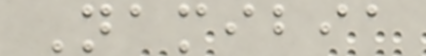Namibia
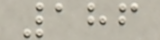186
